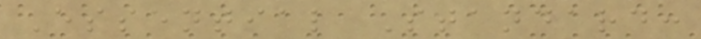Essential Standard:
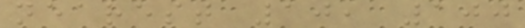nearest 10, 100
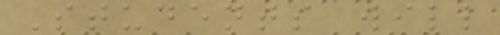Students will
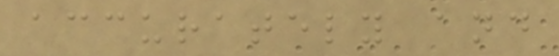accurately and
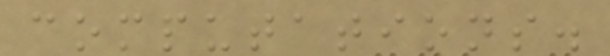computations.
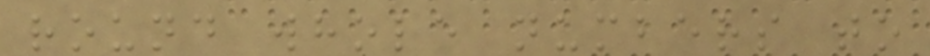round whole numbers to
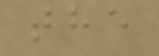the
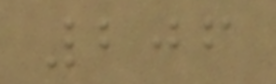206
